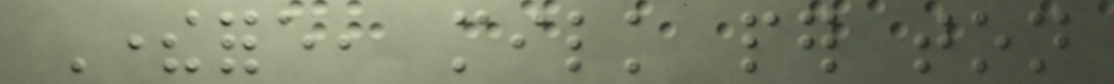Therefore, milk per ton
